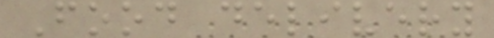Food delivery
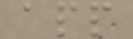app
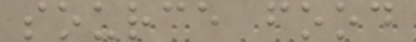source food
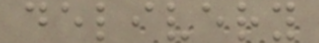delivery
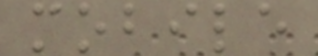mobile
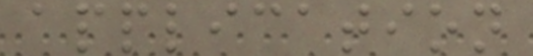application
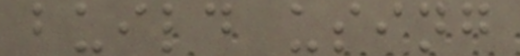build using
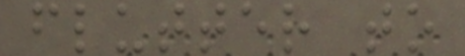flutter to
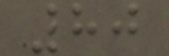80
